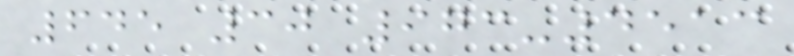645 30 973-4513
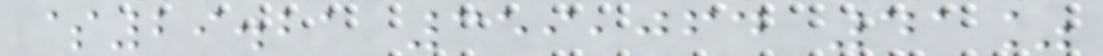$29.21 359,064 41%
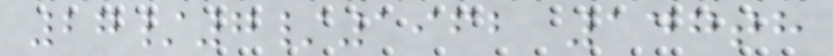27/7/1962 147th
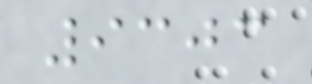9303
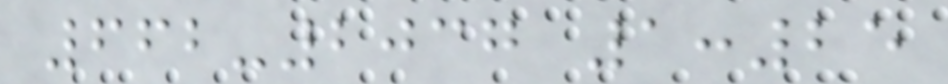662-2037 1:25
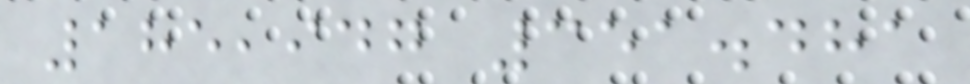185,947 351.481
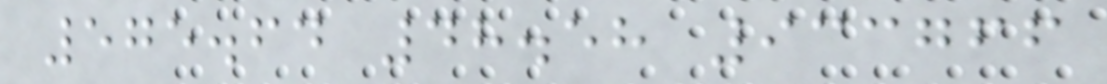575.64 48.58 933766
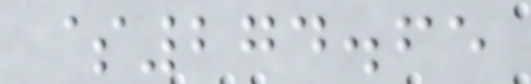$274.65
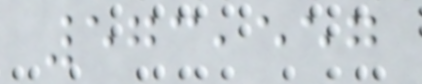573,557
